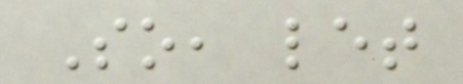So, let
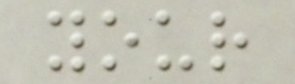your
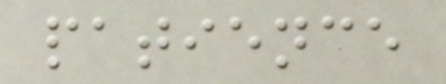patience
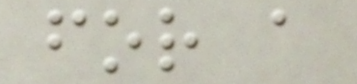for a
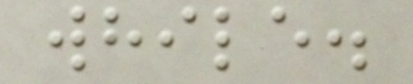while.
